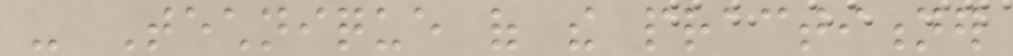- Technique of the practitioner
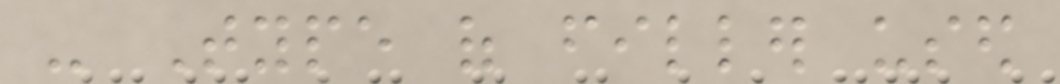- Type of filler used
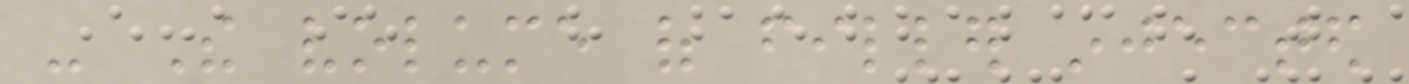- The volume of filler injected
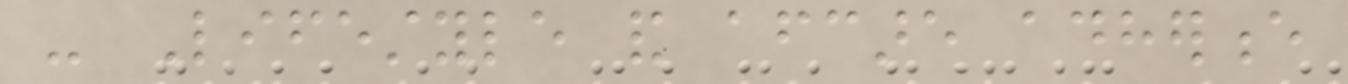- Lifestyle and aftercare adherence
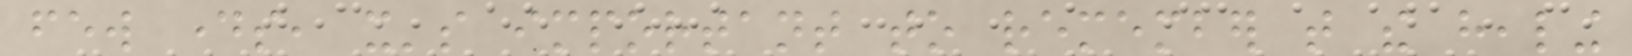few days, it's important to remember that the healing
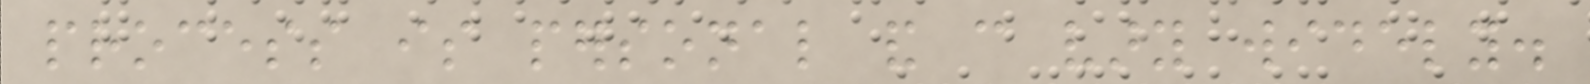process is personal and can vary widely.
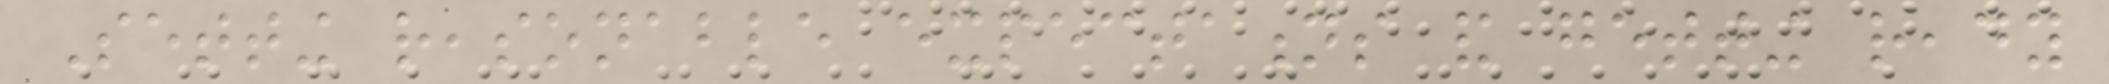Setting reasonable expectations and getting ready
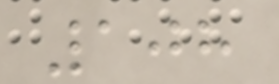108
